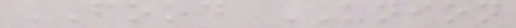FOOD UNION
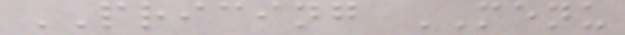PRICING MENU
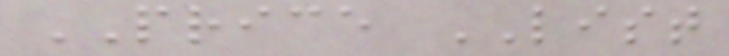PRICE LIST
